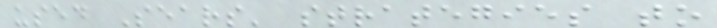used Sears' strategies to
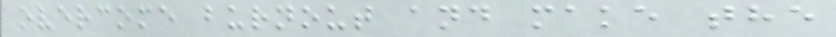overcome burnout and make the
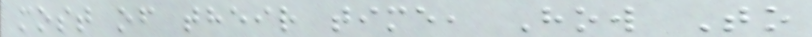most of their time, How To
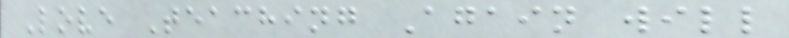Love Teaching Again will
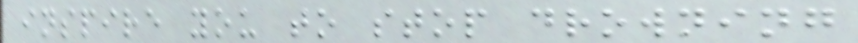inspire you to stop drowning
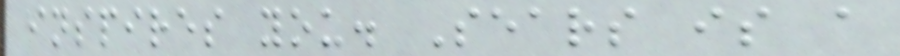inspires you. Sears is a
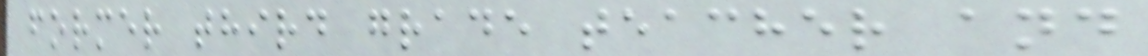former third grade teacher and
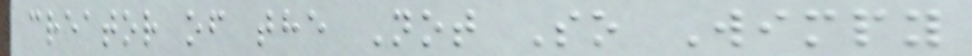creator of the Not So Wimpy
